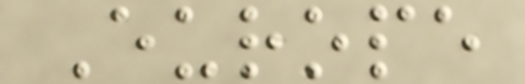Europe
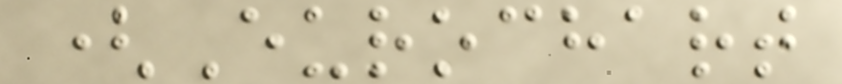(Eurochart
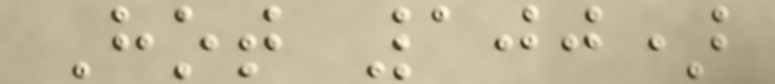Hot 100)
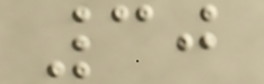30
